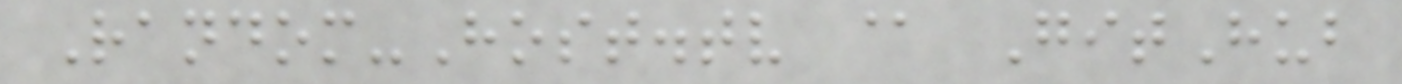Random-Host.tv @ GitHub
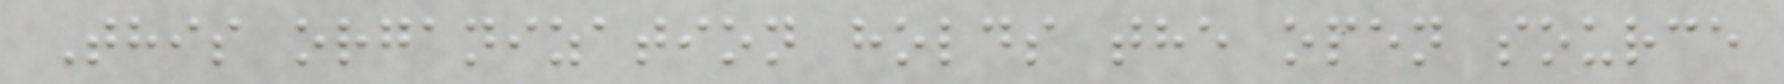This organization holds the open source
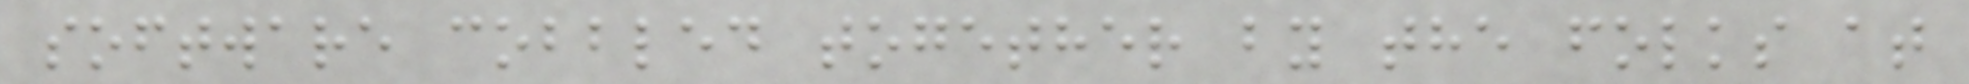software cobbled together by the folks at
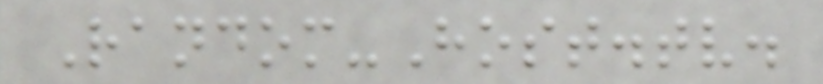Random-Host.tv.
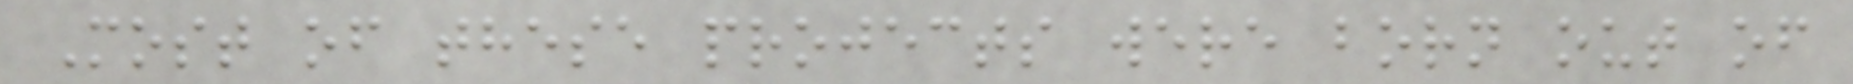Most of these projects were born out of
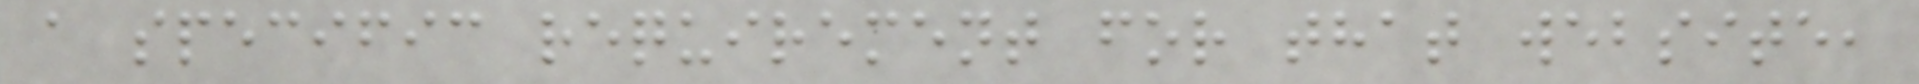a specific requirement for that website,
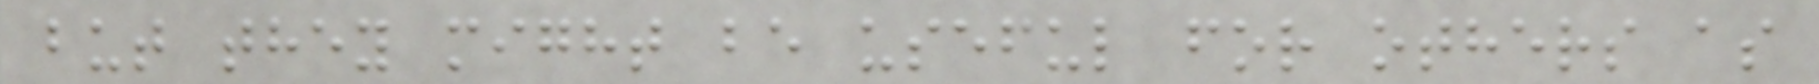but they might be useful for others as
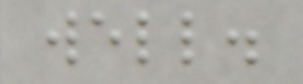well.
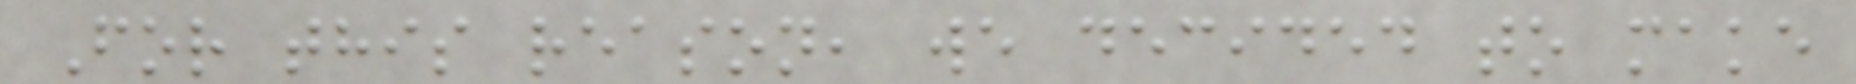For this reason, we decided to make
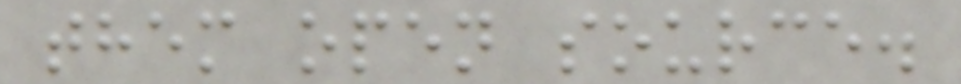them open source.
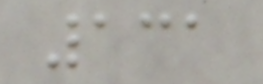131
